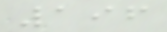196
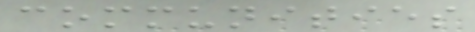communities
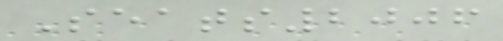Seats2006
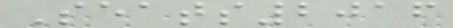Seats2016
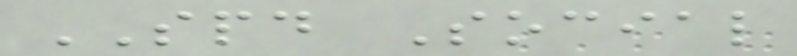SPD Social
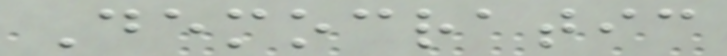Democratic
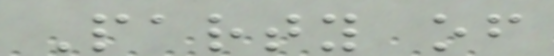Party of
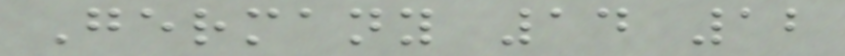Germany 14 12
